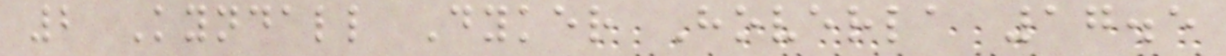2 Kyndall Dyker Hoverla 17.5
